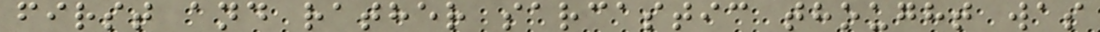first and rather sarcastic thought was
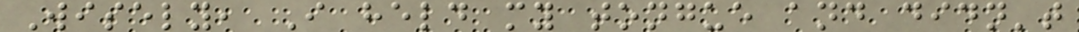Wisely, I held my tongue and didn't
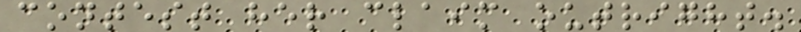contest her claim outright.
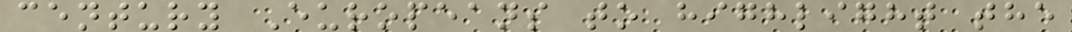century Europeans to highlight the
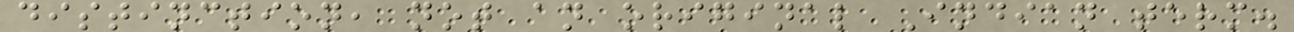distinction, not an original Indian term.
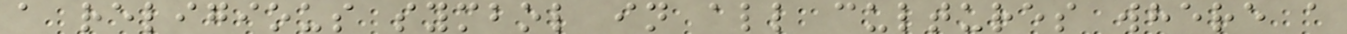a religious symbol in all cultures where a
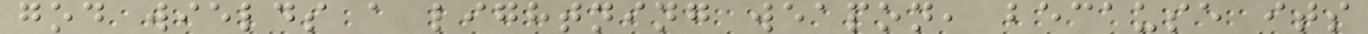god wields a lightning weapon, because its
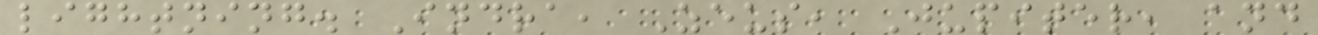lightning. Indra, Zeus, Jupiter, and
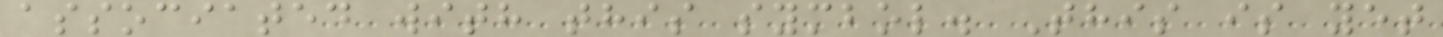associated with this symbol. This is yet
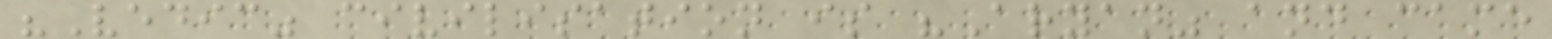"Vedic" civilisation is "Aryan" and came
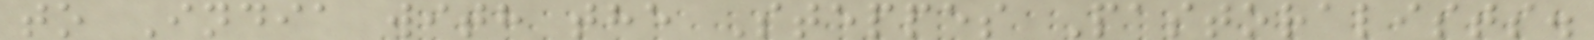to India with the Steppes Pastoralists.
